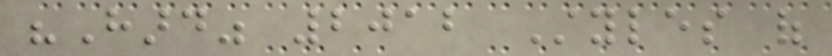"Hard" 2012 Styles of
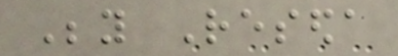Beyond Reseda
